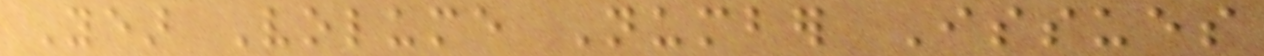Year Volume Number Issues
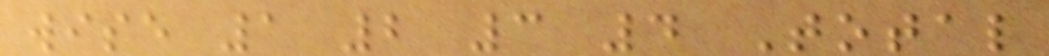wise 1 2 3 4 Total
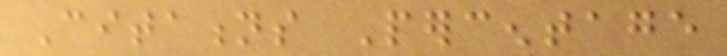Citations Percentage
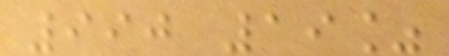990 19%
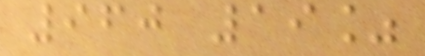960 19%
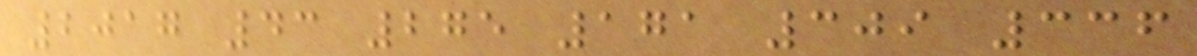2017 43 275 171 309 336
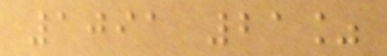1091 21%
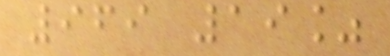969 19%
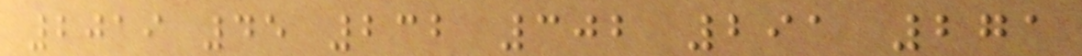2019 45 232 302 291 271
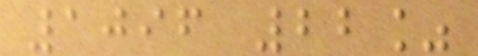1096 22%
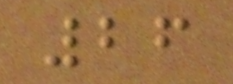26
